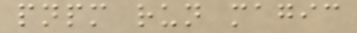pnpm run magic
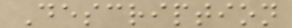Description
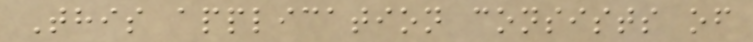This application consists of
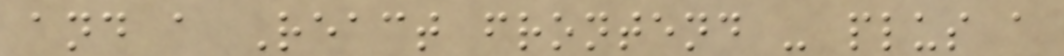and a React frontend - plus a
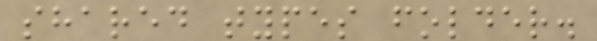shared types folder.
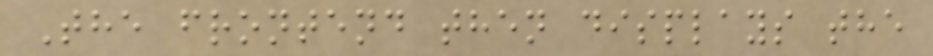The frontend then displays the
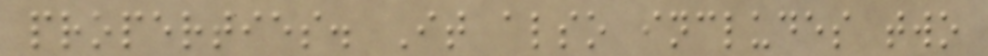properties. It also includes two
